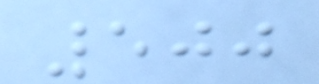500
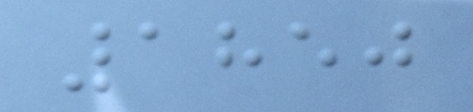1850
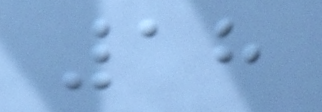18
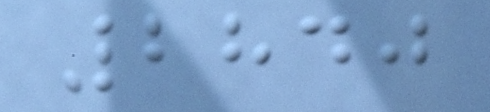2840
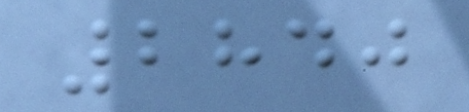2840
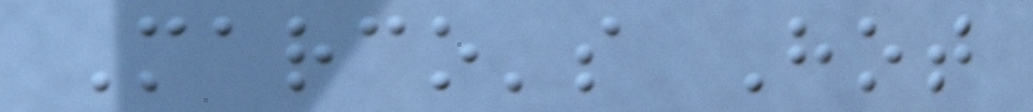Marco's Hot
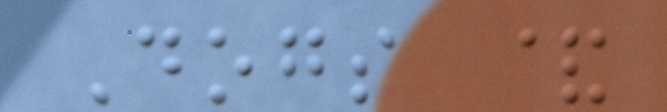Dogs &
